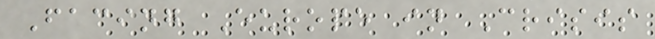Facing Europe in Crisis
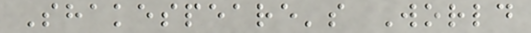Shakespeare's World
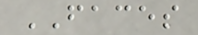FACES
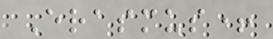Erasmus+
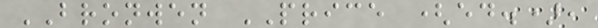BRONWEN PRICE (ed.),
